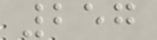257
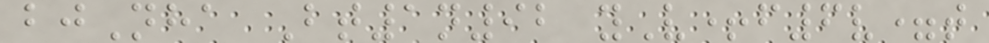bjNha Bt1n92 yV+f6v=t
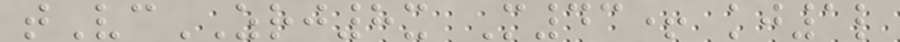tVcZRJ8x M43+ kj1l
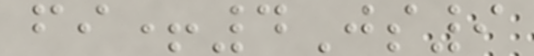fi+4Js9
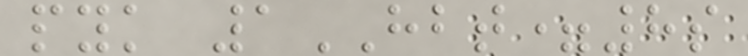pyk 1HBT=8s
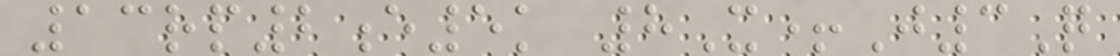13rp2e5k 8X+J3Q
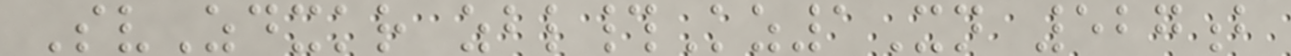SvZdxkr zbl#Kz1Xn 527b
